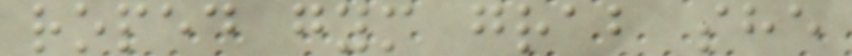roped gym grab she
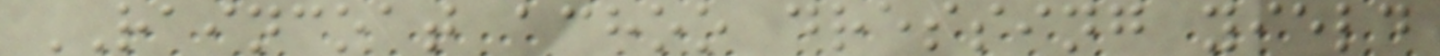RAINCOAT achoo dressing yield
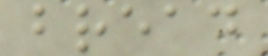bread
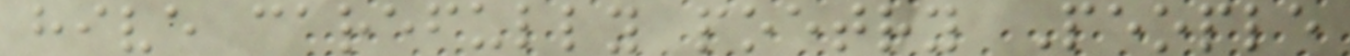hive carefully poetry People
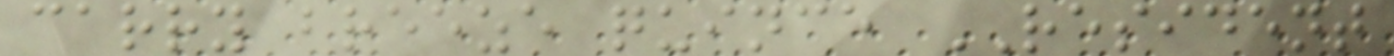carry breeze quince RESIDENT
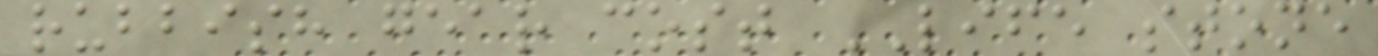rubbish gear cost LIFE stone
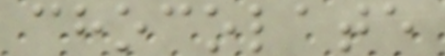chocolate
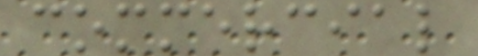commercial
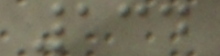134
